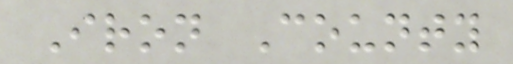Iron County
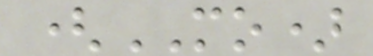(MO)
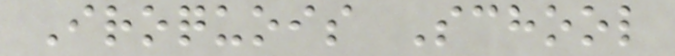Iroquois School
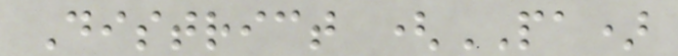District (PA)
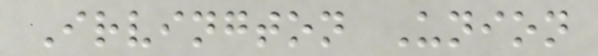Irvington Union
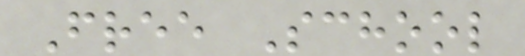Free School
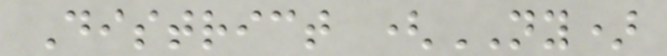District (NY)
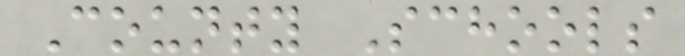County Schools
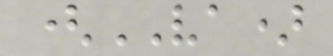(VA)
